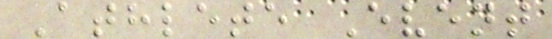Athlete Event
